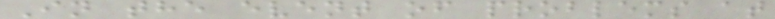In the event of problems at
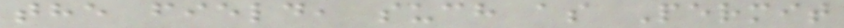the field, such as Permit
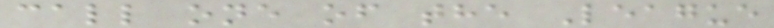call one of the League
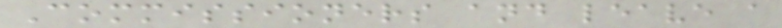Commissioners and leave a
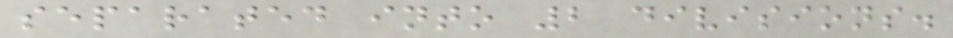separated into 2 divisions.
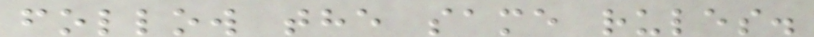follow the same rules.
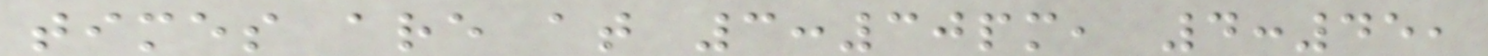times are at 3:30pm, 4:45,
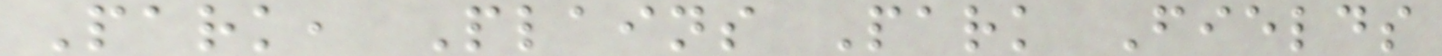Park, Plains Park Fields
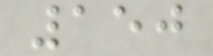150
